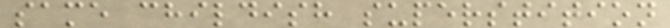same childish superstition
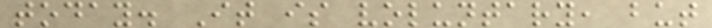today. It is voluntary, but
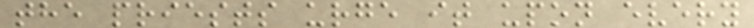the priests urge it upon every
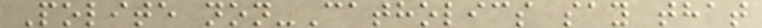Polite non-Catholics say that
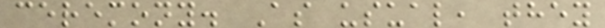ceremony. As usual, they
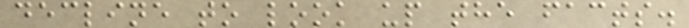decline to look up the facts.
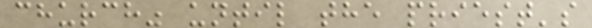church" until the priest's
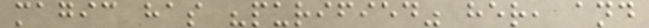magic has "purified" her, and
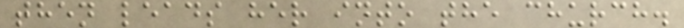then leads her into the church.
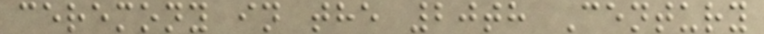ceremony in the 20th Century
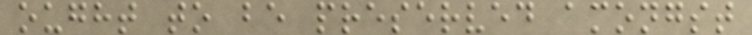ought to be preserved amongst
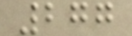277
